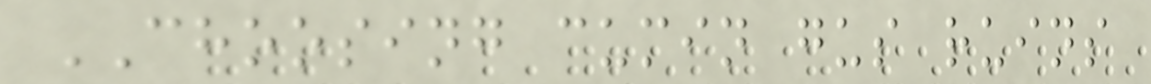CHOOSING cumin gus ruins
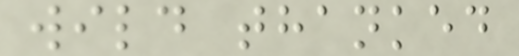wild thanked
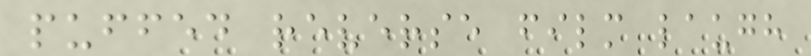puffed reverse film laugh
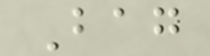Bag
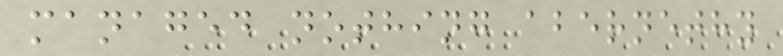managed nothing abernethy
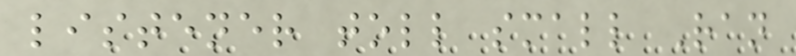listener toll small Ran
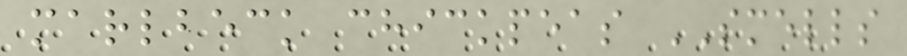marlbeck chickpeas SMELLS
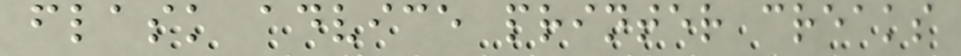flask advice printer creaks
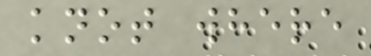knot where
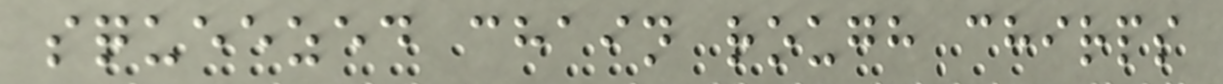squeezed chain rough chirps
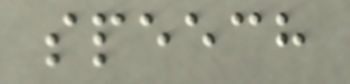speech
